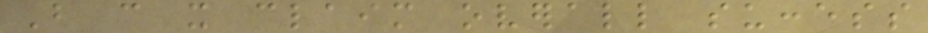But can it claim overall success
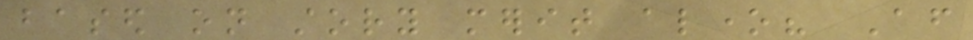based on story merit alone? After
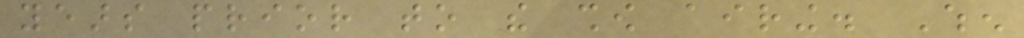years prior to the show airing. When
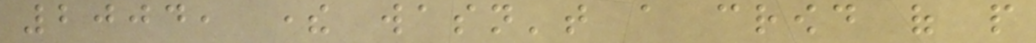2004, there wasn't a crowd of people
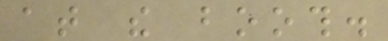at the booth.
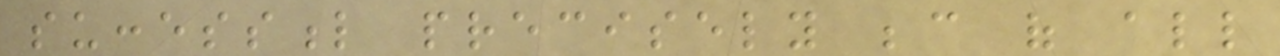successful precisely because of all
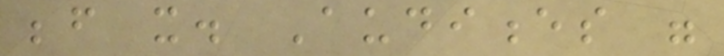before it. Audiences were
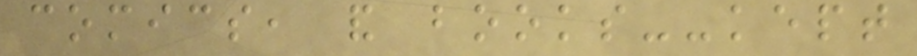comics, and books--kept
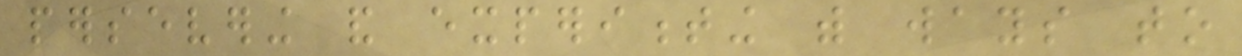persevering and experimenting with ways to
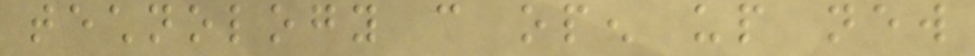technology can open up new
